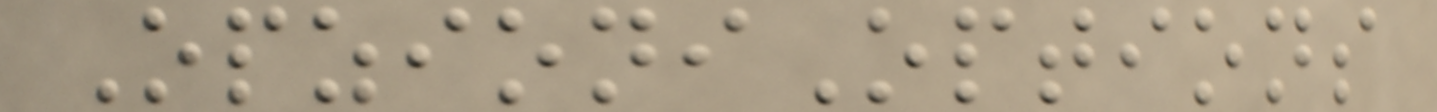OpzioniOptions
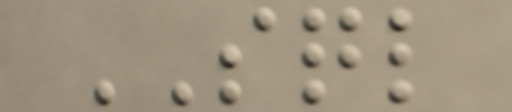SQL
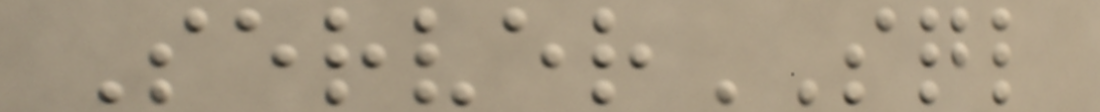ServerSQL
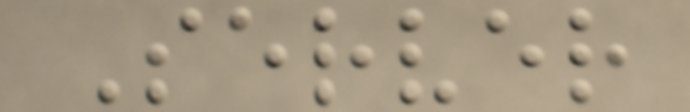Server
